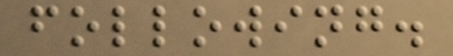following.
